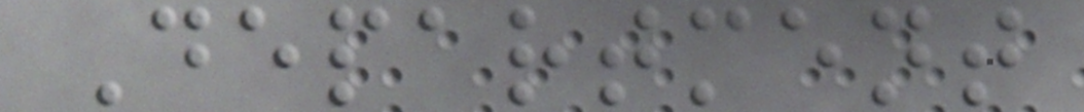Department
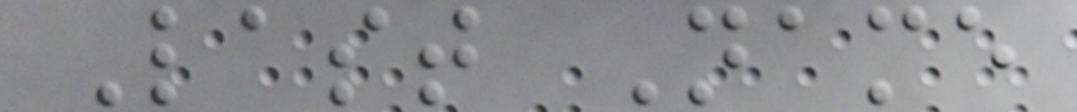Last Name
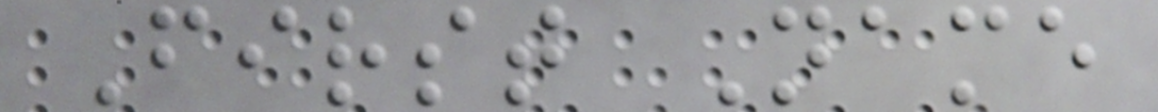First Name
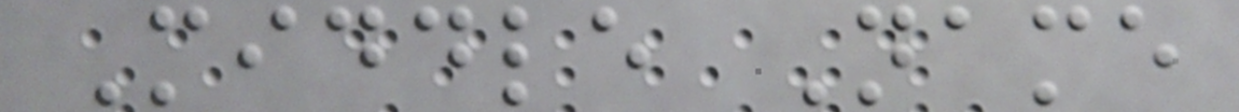Middle Name
